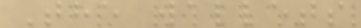The wallets
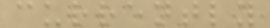currently
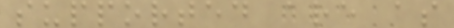supported are as
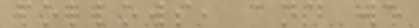follows, and we
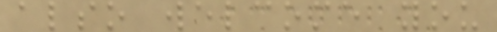also welcome you
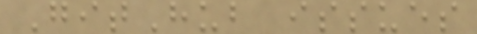GitHub issues
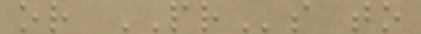or PRs to
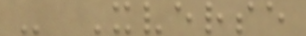- Xverse
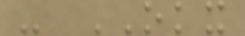- OKX
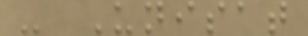- Unisat
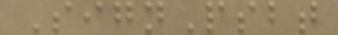SignPsbt
